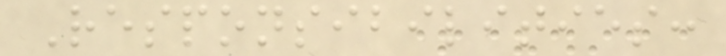Responsibilities:
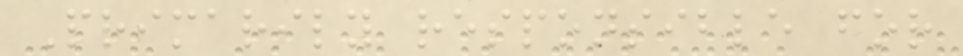Primarily responsible for
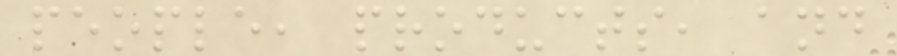people, products, and
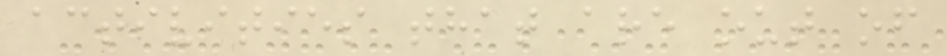activities that are out of
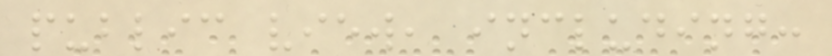public view, including:
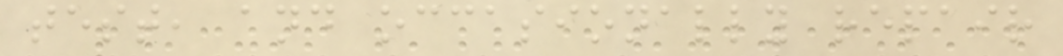test, and occasionally repair
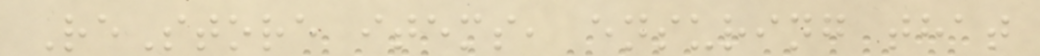ReStore items, ensuring that
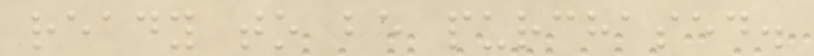ready to be purchased.
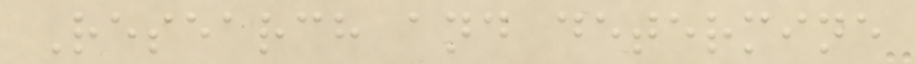Research and determine
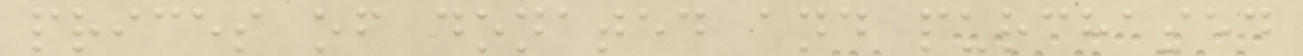prices of donated and purchased
